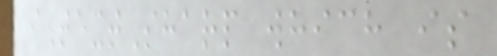iTextSharp which is
